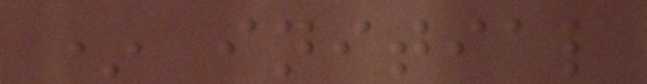* initial
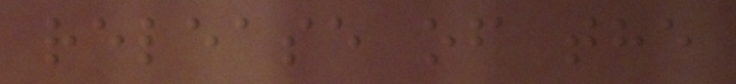release of the
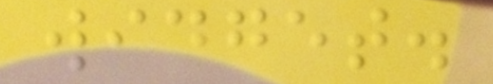widget.
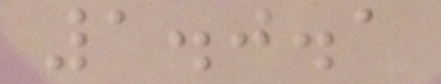1.0.1
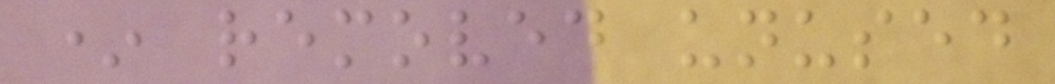* removed unused
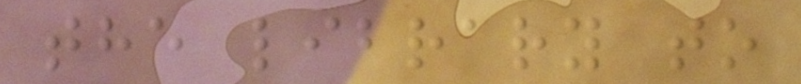the library to
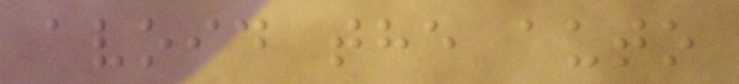avoid the auto
